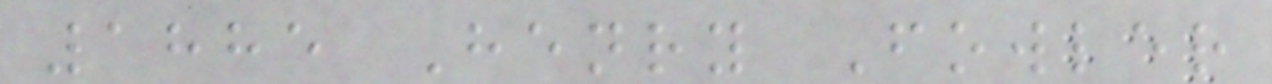1885 Henry Fowler
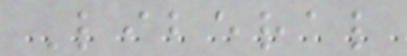Liberal
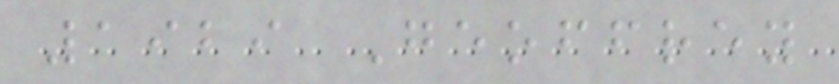1929 Geoffrey
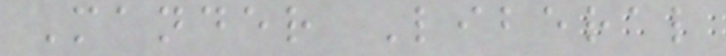Mander Liberal
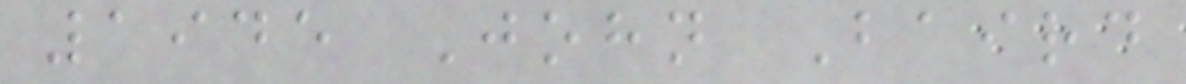1945 John Baird
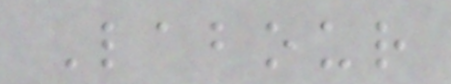Labour
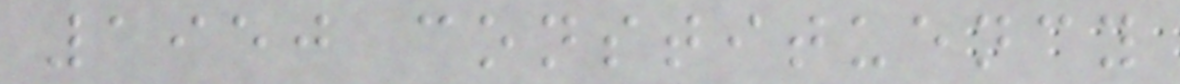1950 constituency
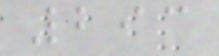293
